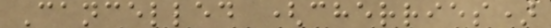Cancelled (cherries)
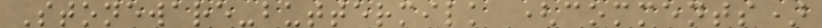Stoneware-buttermilk (comments)
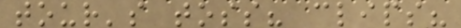tour's toss? clips?
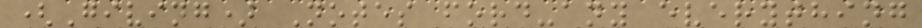(Giving) Notes ford-any everything
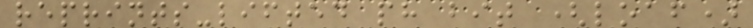reprints-lifted ph bit (loaf)
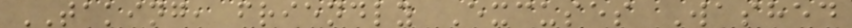TAKING, friendly Excuses Washed
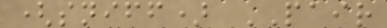(sniff) PAIR
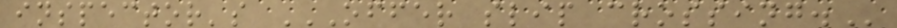inspector's OFFER SLIP CROSSING.
